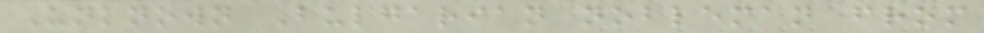Unknown Bulgarian nobleman from
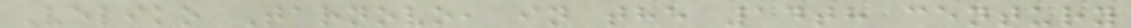Veliko Tarnovo, in the 14th century
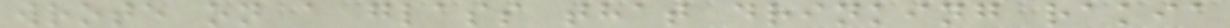wrote on a glass that drinking rakia
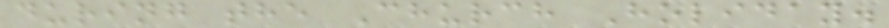during the Church Holiday.
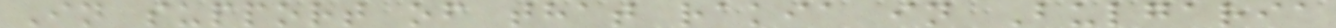In support of that rakia in Bulgaria
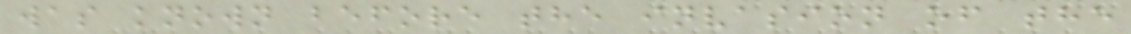was known before the invasion of the
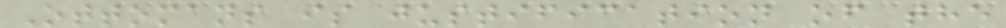Ottomans is justification of the
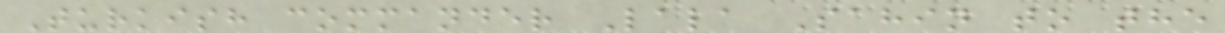Turkish commander Lala Sahin to the
